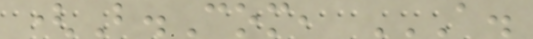(B.Com, A.
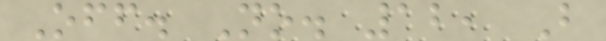Off. No. 12, B
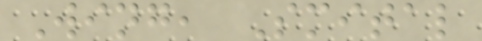Wing, Smital
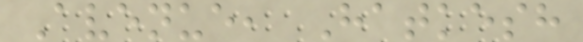Avenue, Hatkesh
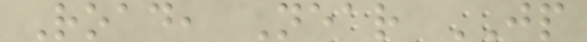Road, Near JP
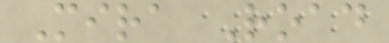Mira Road
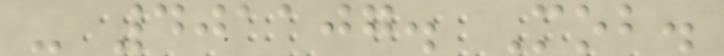- 401107. Mob.
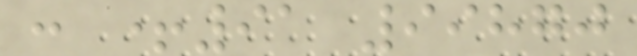: +91 99870
